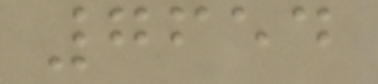7654
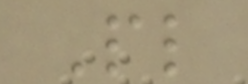Pl
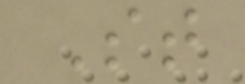St
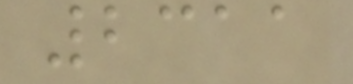2311
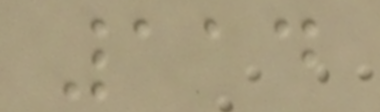114
